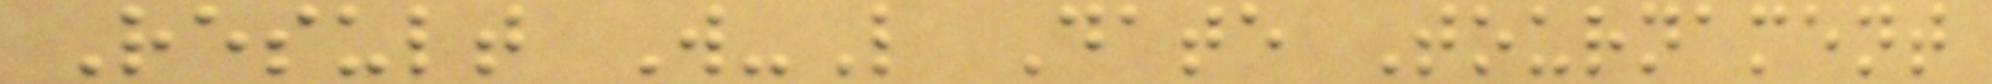Result W-L Date Tournament
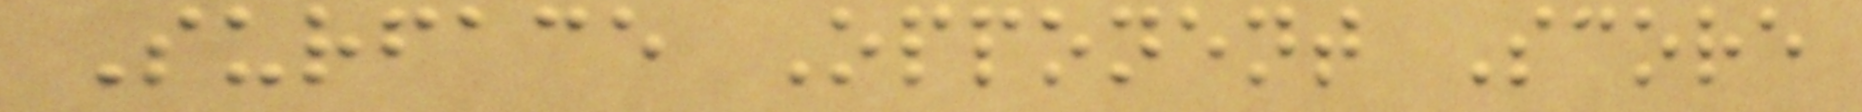Surface Opponent Score
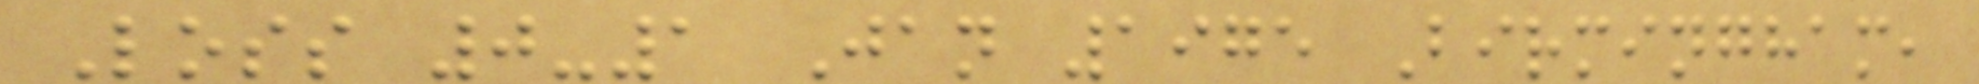Loss 0-1 Jan 1975 Birmingham,
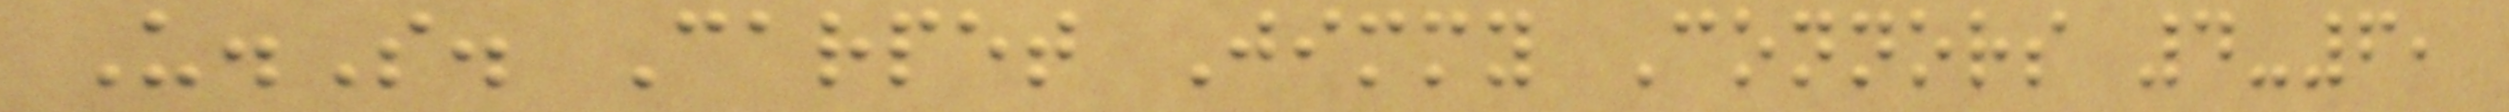U.S. Carpet Jimmy Connors 4-6,
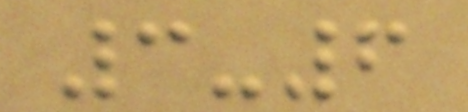3-6
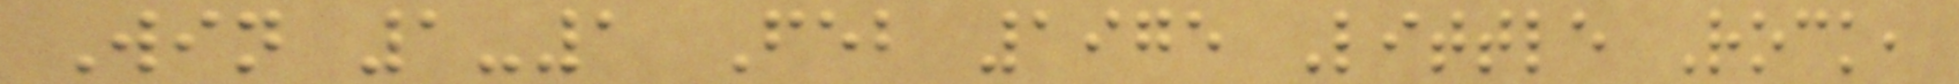Win 1-1 Feb 1975 Little Rock,
